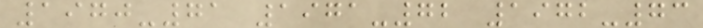1970-71 1971-72 1972-73
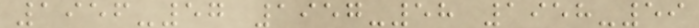1956-57 1957-58 1958-59
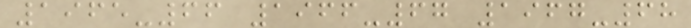1965-66 1966-67 1967-68
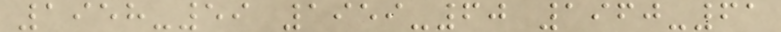1958-59 1959-60 1960-61
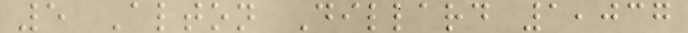5 Alton Dillard 1,037
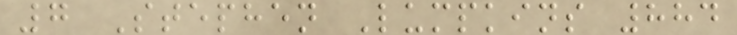7 Stephen Lumpkins 884
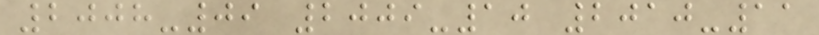2008-09 2009-10 2010-11
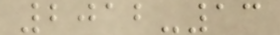2012-13
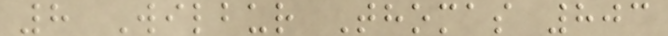8 Wilbur Thomas 803
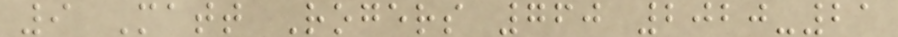9 Matt Rogers 760 2020-21
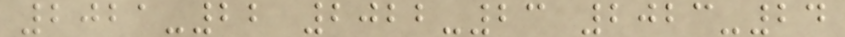2021-22 2022-23 2023-24
